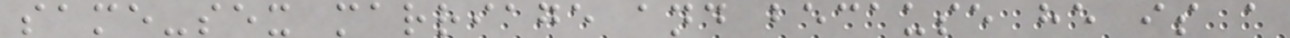same-sex marriage and because he is a
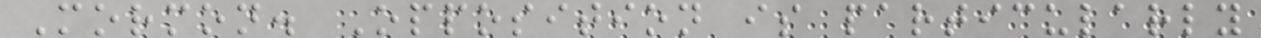Mormon. Opposition is particularly
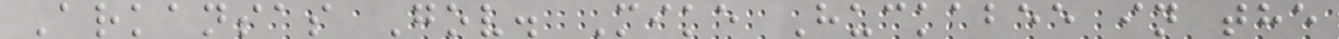Arkansas Gov. Mike Huckabee in the
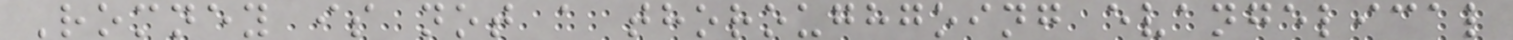Romney is not a thoroughgoing evangelical
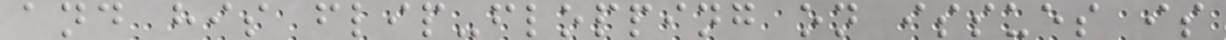and his flip-flopping on issues is
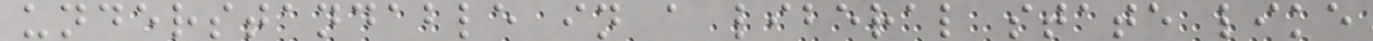understandable in a liberal state like
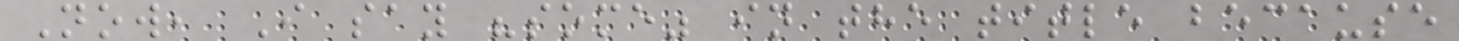Now, I say "some" in the title because
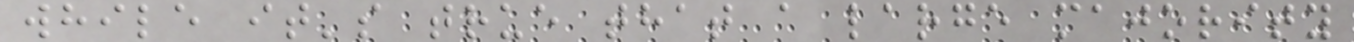while it's true that a large majority
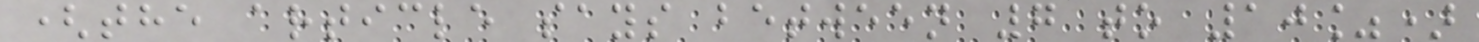(the article says between 7 to 10%)
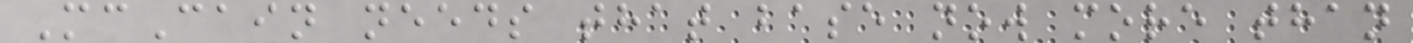McCain needs that base now more than
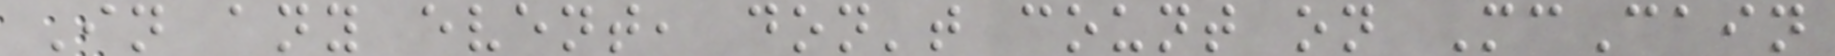In any event, don't count on McCain
